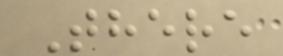There
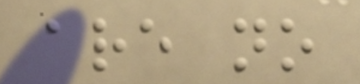are no
